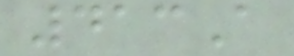413A
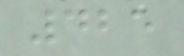425
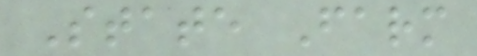State Farm
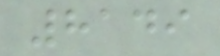8149
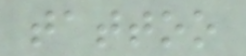tattoo
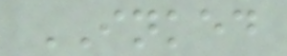INKED
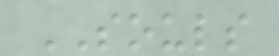SOULS
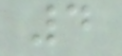4
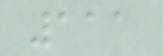111
